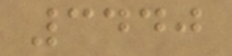3440
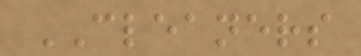CLEANERS
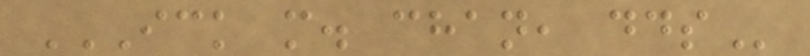ICK M. CHAN, DDS
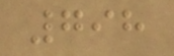798
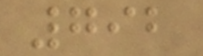792
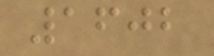1602
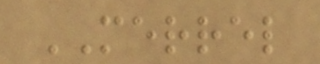MERREL
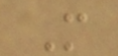M
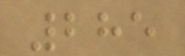285
